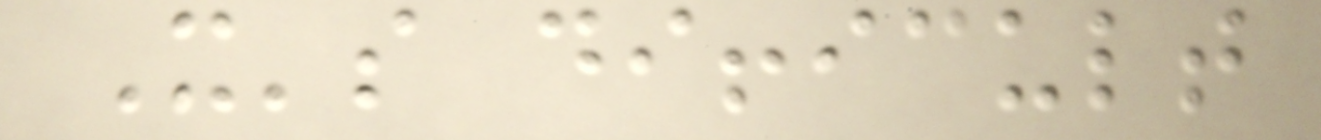It's difficult
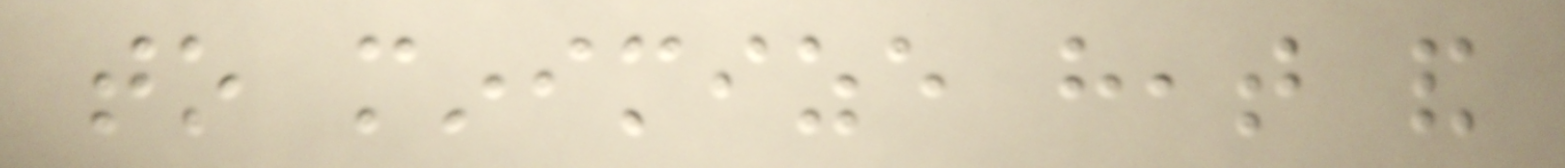to minimize heat and
